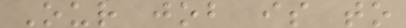Our job is to
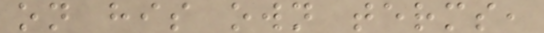on his own terms,
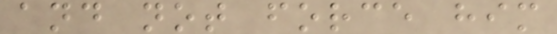and not force him
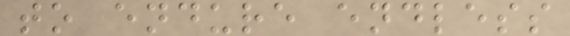to endure endless
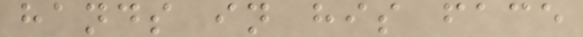hands in his face
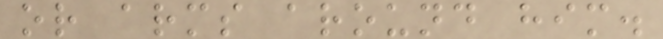or arms around him.
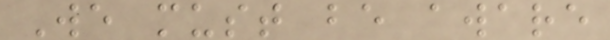We must be aware
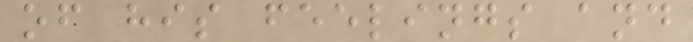of his feelings and
